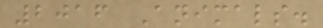2016 Animals.
